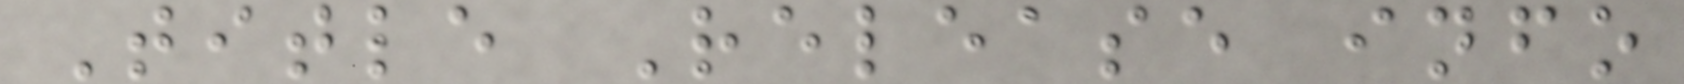Title Release info
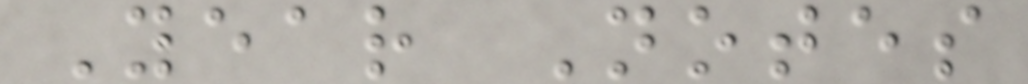Year Notes
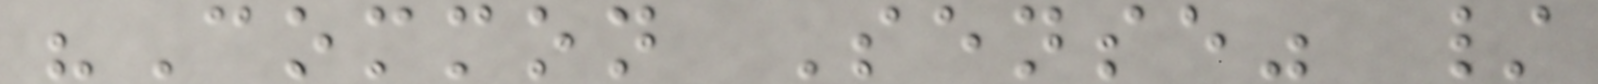"Common Sense" /
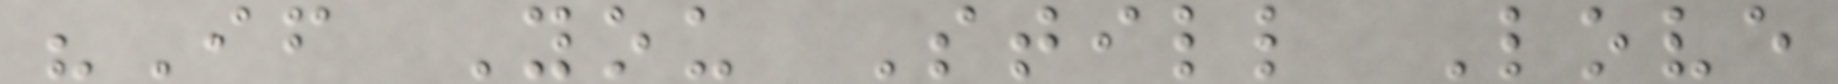"If You Still Love
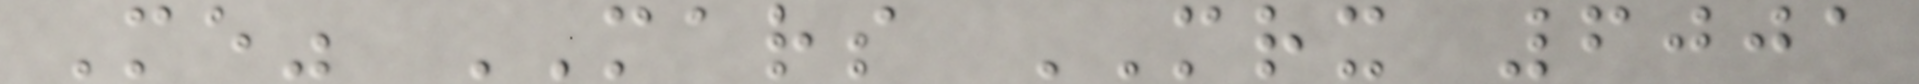Me" MARS MRX 6001
